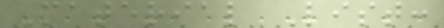Material List:
